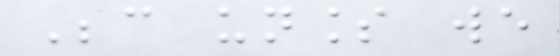Because unless we
